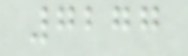7277
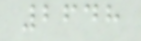2648
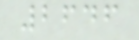2646
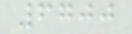6700
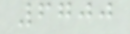6700
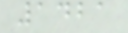1421
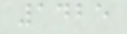1425
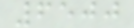6500
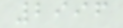2996
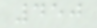450
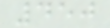450
